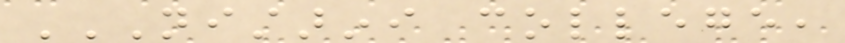NISTARINI COLLEGE,
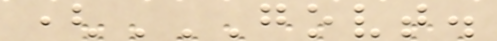(GOVT.
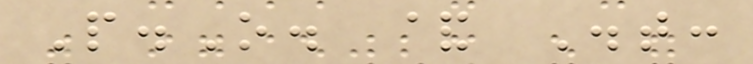P.O. & Dist:
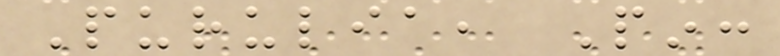Purulia, Pin:
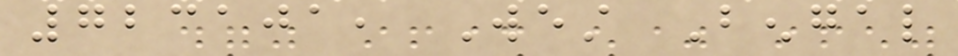723101, West Bengal
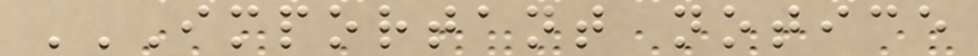IMPORTANT NOTICE
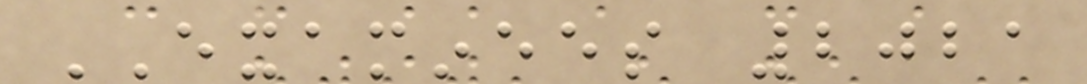EXAMINEES 2021
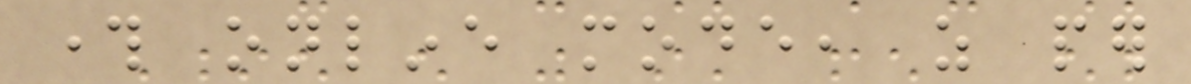through online mode, as per
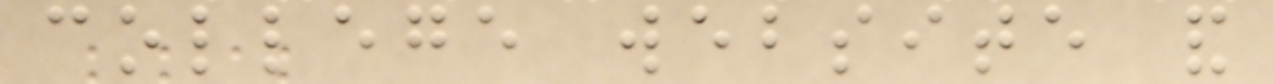college website and
